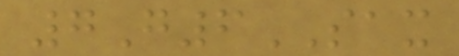7G6SAX
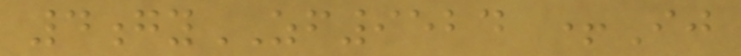4gyZF9524 +Ij
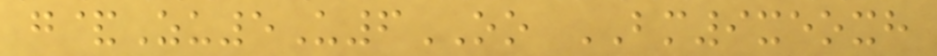g&Zu5U6OO BM9xeoxh
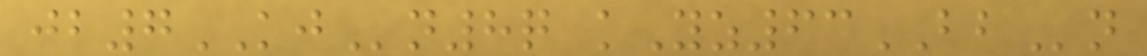jb7KJn8q kYz63BBn
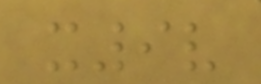x9v
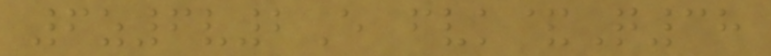6z6v2E fvk&Q38
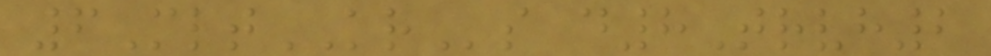6MltKRs d8Trvh2
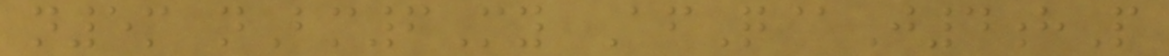n5m nBm6My AfQ@J4hP
